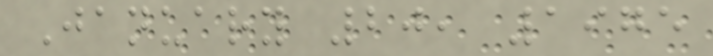January 20, 1975
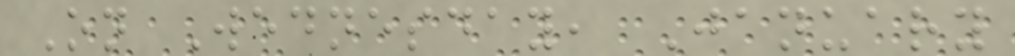On Wednesday, January
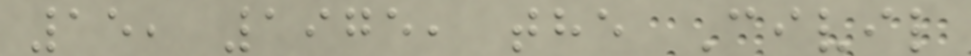15, 1975, the Civil
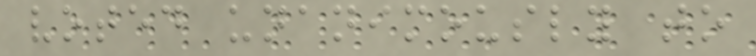voted unanimously to
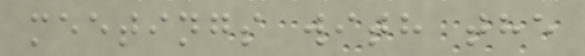meetings with the
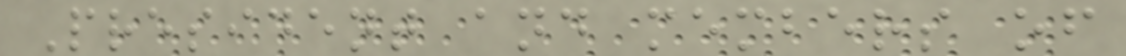President and members of
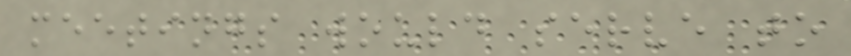meetings would serve to
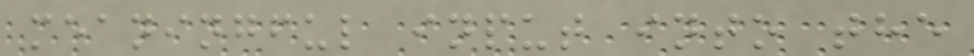meaningful input into the
